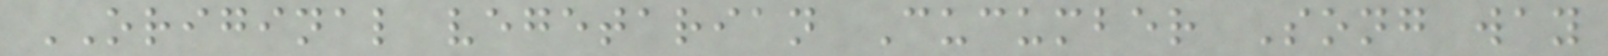ORIGINAL vegetarian Cucumber Song way
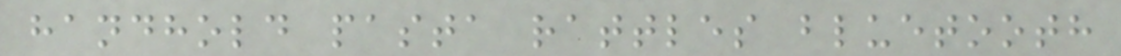handhold pasta rattles bluetooth
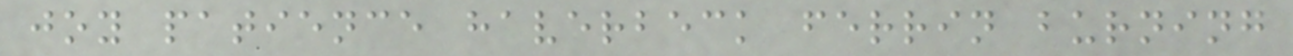joy patience haverbeck ferrin burning
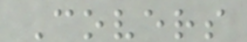Covers
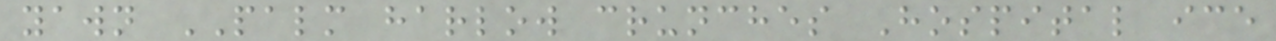yawn PALM harlow crunches Hospital ice
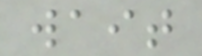wait
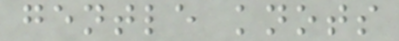gentle knots
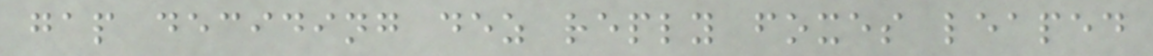gap deciding dez reply foxes leaped
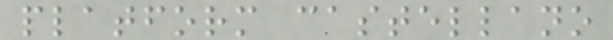platform castellano
